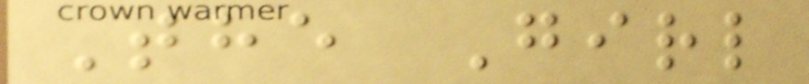The Girl
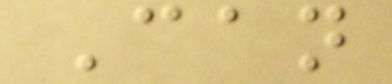Can
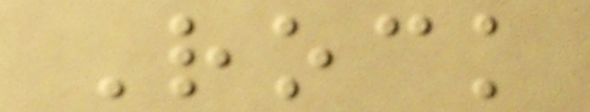Rock
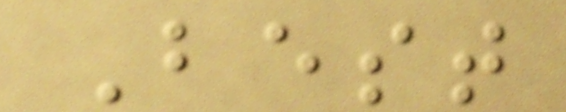Best
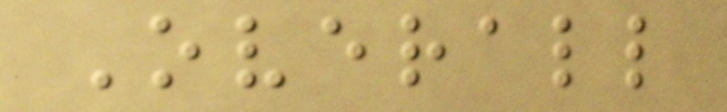Overall
